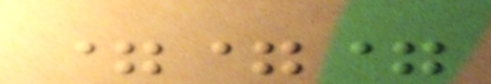===
